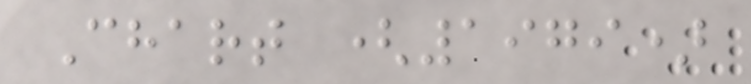Chart (1979)
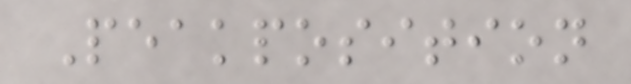Peakposition
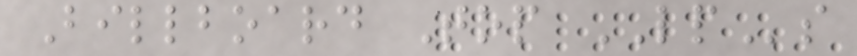Billboard Top LPs
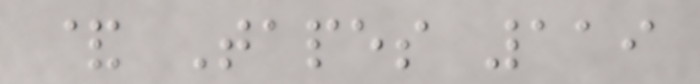& Tapes 119
